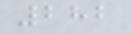282
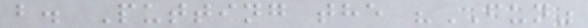b. Putting the "FUN"
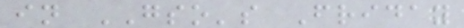in GSO's Friday
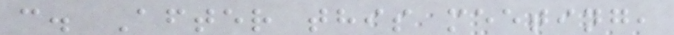c. After this meeting,
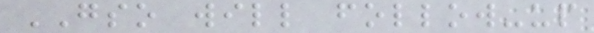GSO will follow-up
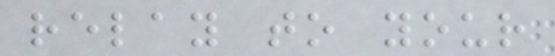relay to your
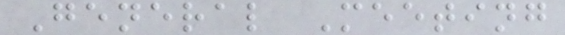General Meeting
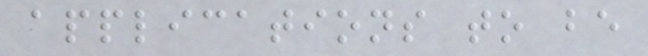applications to be
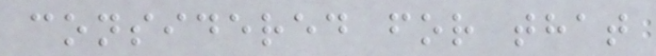considered for that
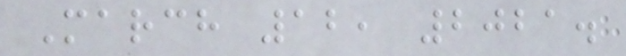March 12, 2021.
